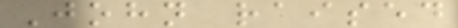John raised
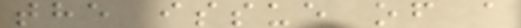the issue of a
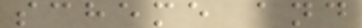scheme and
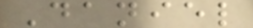Daniel
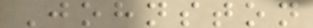Johnston
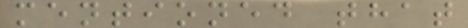mentioned that
